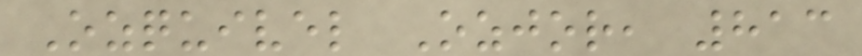Ozquivel Ozjor, 813
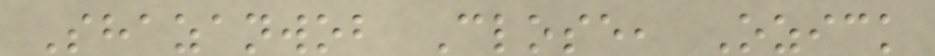Shazanwob Close, Ozick
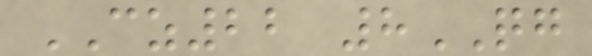CZ22 8QG
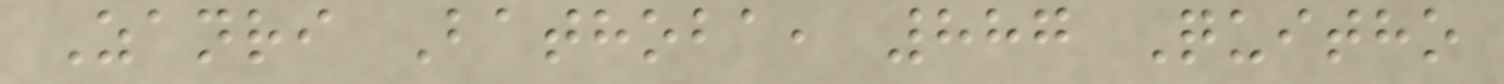Zanri Bathoba, 887 Quitho
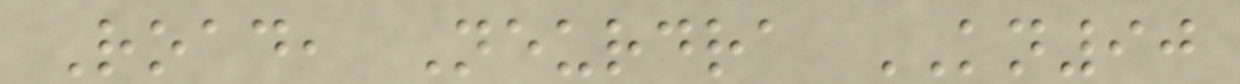Road, Neurdra KN90
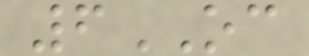6OC
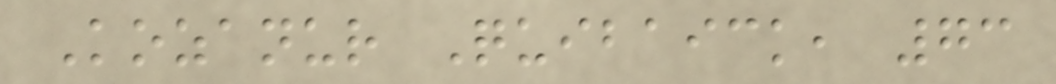Kozanur Quibaick, 73
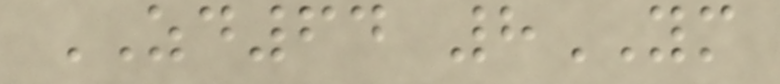ZD64 8YM
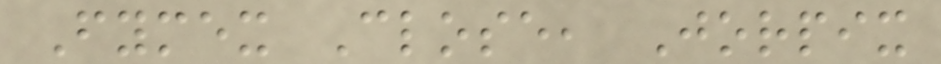Fymex Close, Jorpix
